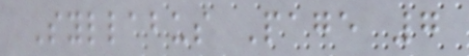Syllabus Page 7
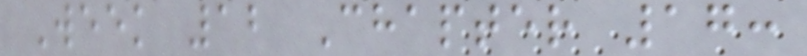Week 12 Chapter 17:
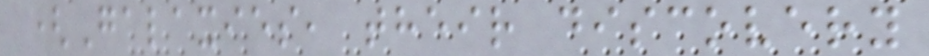(Galaxies, their discovery
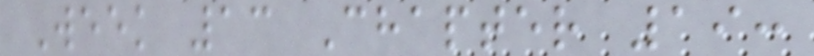Week 13 Chapter 19:
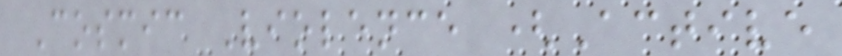Cosmic Violence (Active
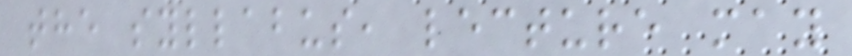the syllabus, lecture may
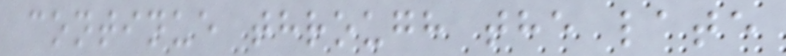continue through the late
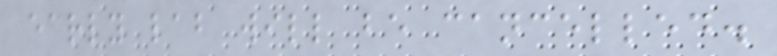early lab will be cancelled.
